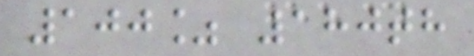100% 180th
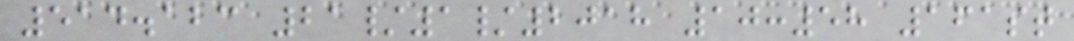514.123 21/1/2018 10:58 161st
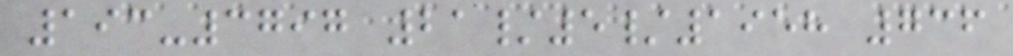193-3797 21/5/1958 736
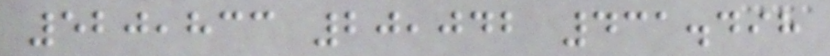520,833 20,042 431.498
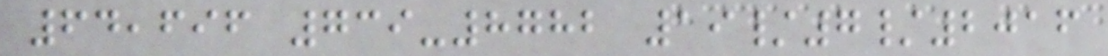64,696 739-8782 19/7/2016
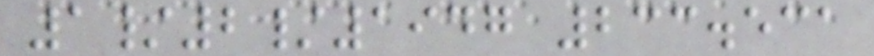1/2/1947 233.531
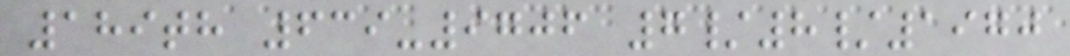189th 639-9706 7/8/1970
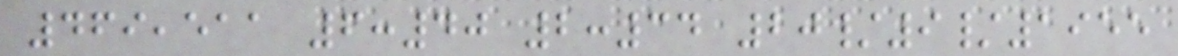469,511 6:40 2:34 20/9/1955
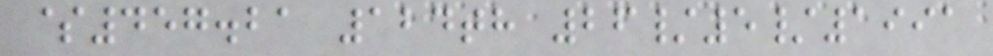$457.21 124th 26/5/1991
